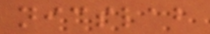nicslab
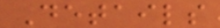Details
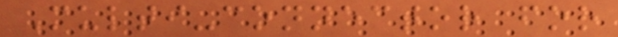Multi-connector for
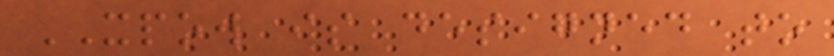XPOW is designed to
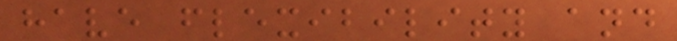have flexibility and
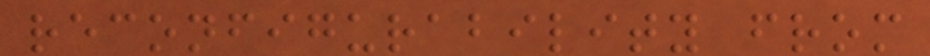reconfigurability from
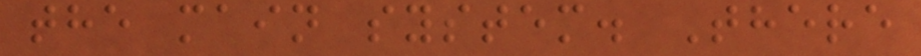the main system. There
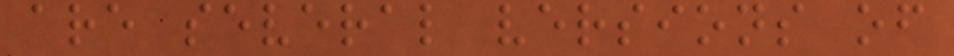are several versions of
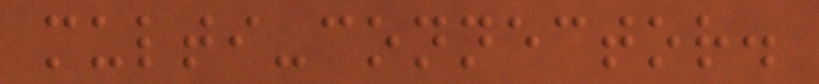multi-connector.
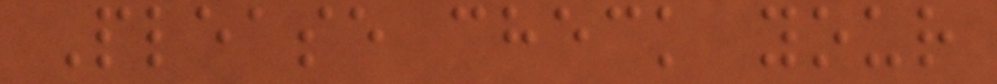Please check your
